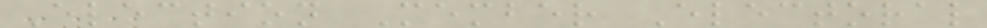Election Member Electoral
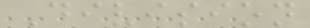Division
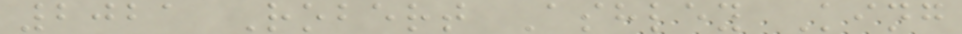2021 Robert Ashley King
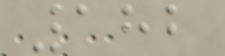182
